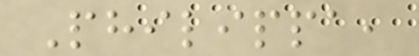Philippa,
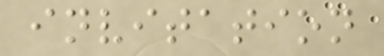invitation
